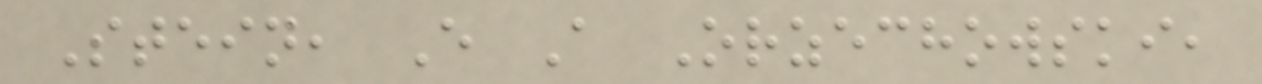Stein, E A Orzechowski,
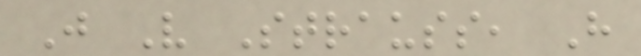J V Strauss, H
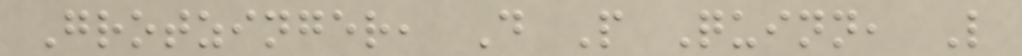Grotzinger, D P Quinn, L
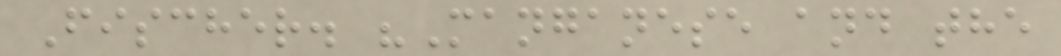Fischer. "Manganese and the
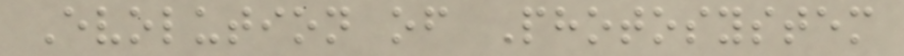Evolution of Photosystem
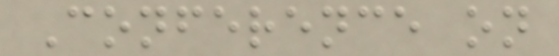Conference on
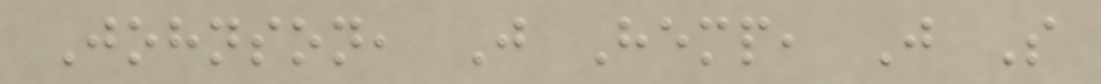Johnson, J Hemp, J S
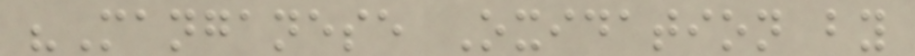"Manganese Oxidation by
